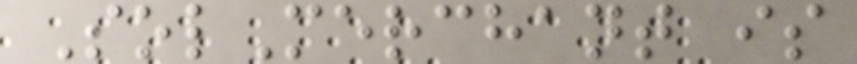SolMerchant is
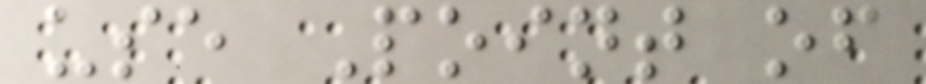use Point of
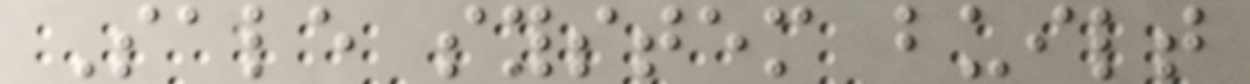Sale system built
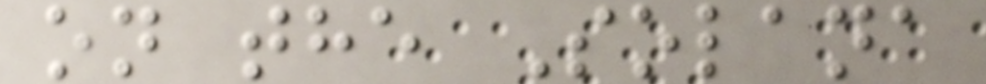on the Solana
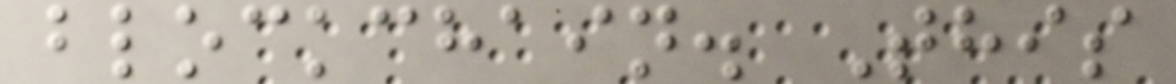blockchain. This
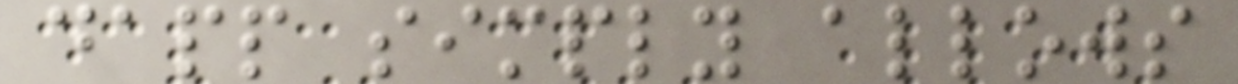dapp simply allows
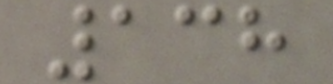138
